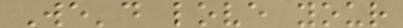We'd love your
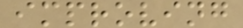improving
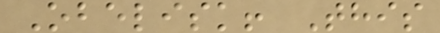Obelisk! This
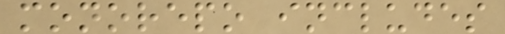monorepo includes
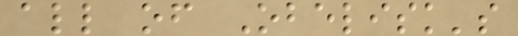all of Obelisk's
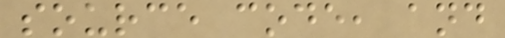source code, and
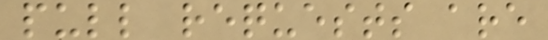pull requests are
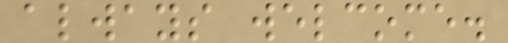always welcome.
